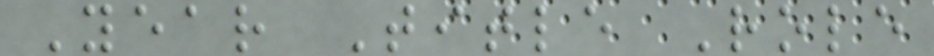Year Title Role
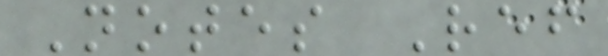Notes Ref
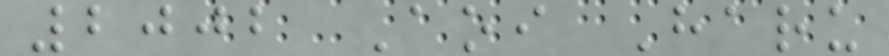2002 Aoi Haru
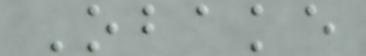Obake
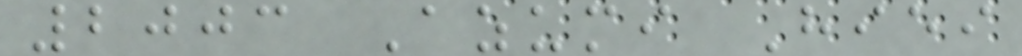2003 Azumi Hiei
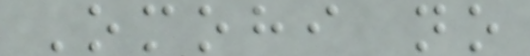Omohi no
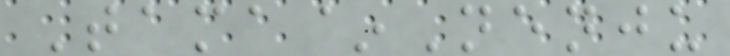Tama~Nenju
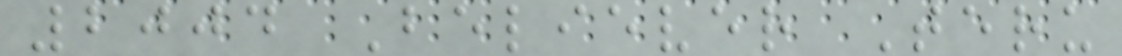2004 Believer Teru
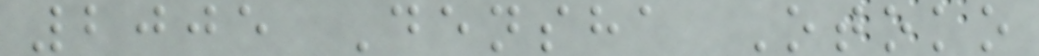2005 Densha Otoko
